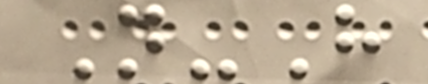N-H
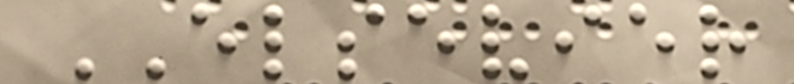ELSEVIER
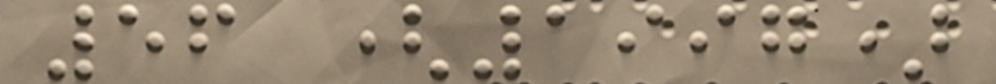56 (1997)
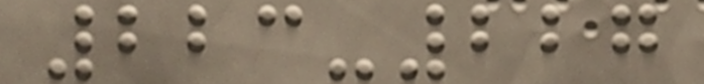223-227
